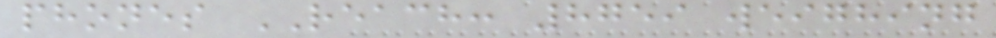phones REACH: 8759 weighing
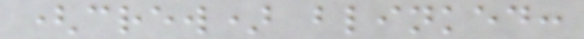(crew) blinked:
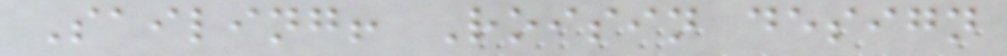Sailing! Roisin design
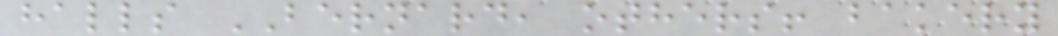halls BERNARD, others! bakery
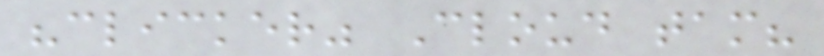"clicker" Cloud tam?
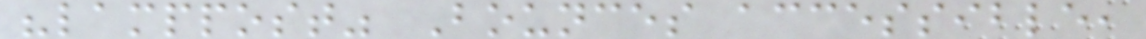"lamppost" Bounces accessible,
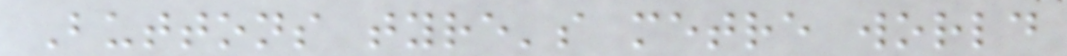Buttons tyre's metre world
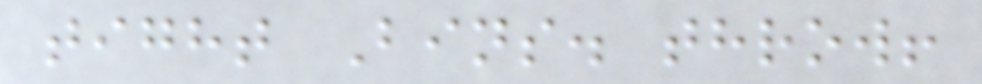tight Bins. throw!
